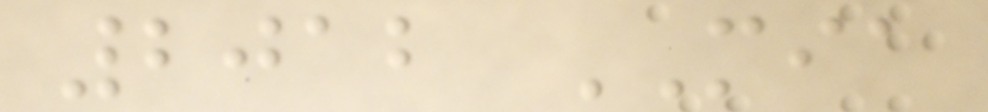2012 MIA
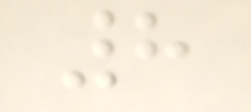8
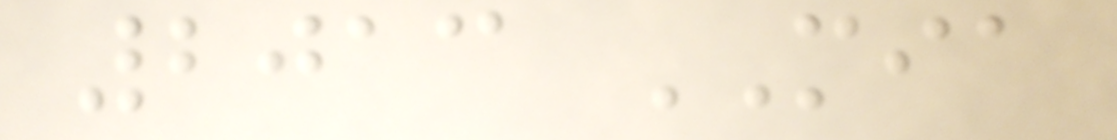2013 MIA
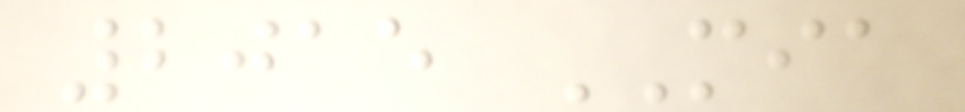2015 MIA
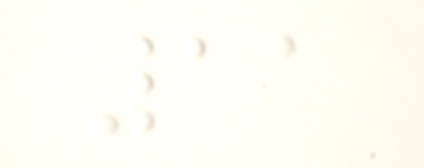11
